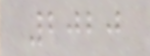2020
